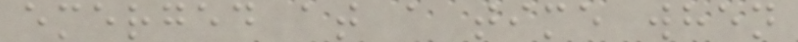emerged at a time when
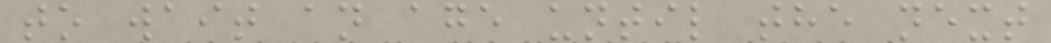to wait an age until the next
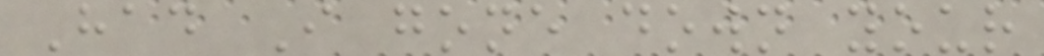Had I gone down your
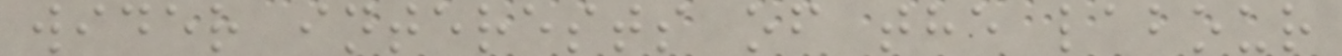wider interests of the labour
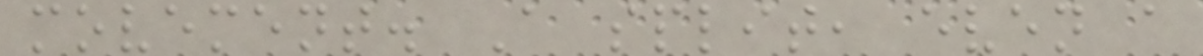movement. A split, even a
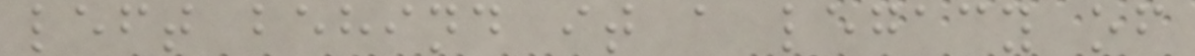left behind it a legacy of
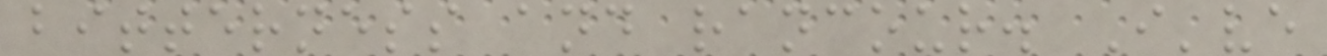bitterness and rancour. I've
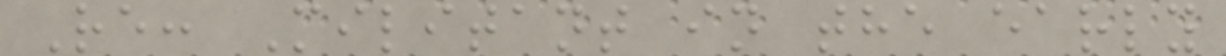Re: Militant in the early
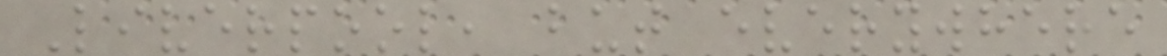Liverpool, but everywhere
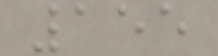155
